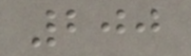200
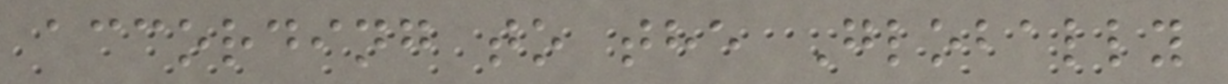according to the Globally
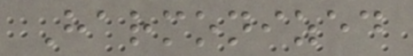Harmonized
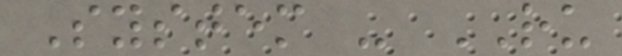System - RU
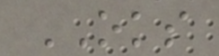OKS
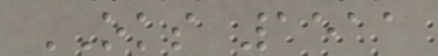OKS 1511
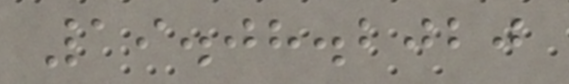19.08.2020
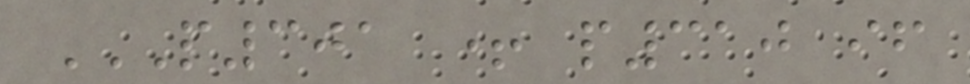P301 + P310 IF
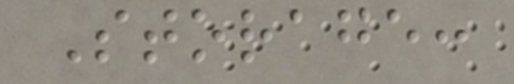Storage:
